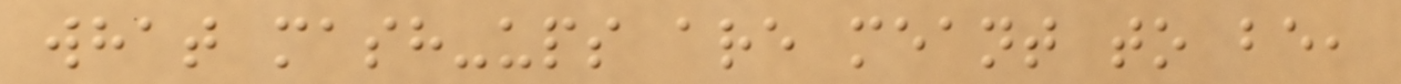what mash-ups are meant to be,
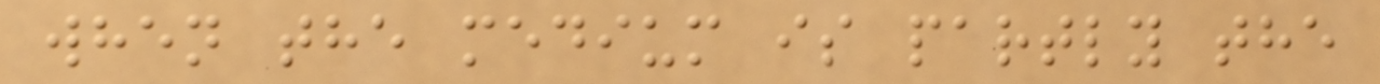when the medium is partly the
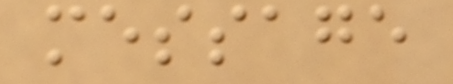message
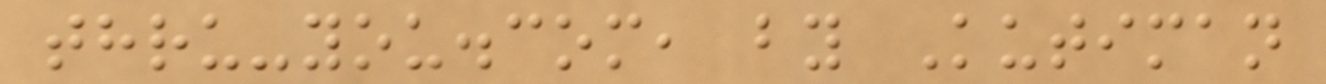thru-you.com, by Kutiman
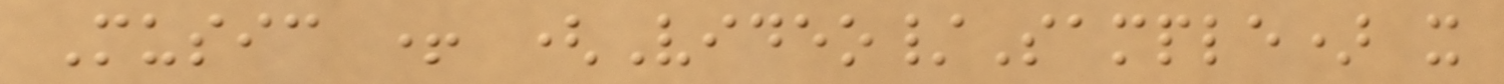Music + (Video/Sample) x
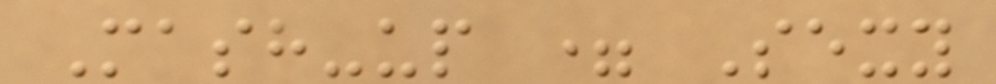Mash-up = Sexy
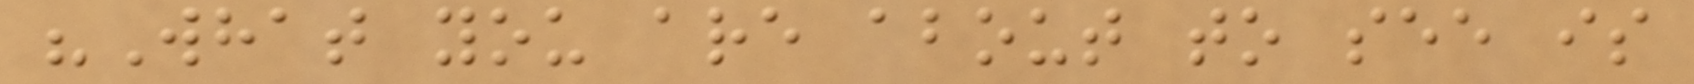"What you are about to see is
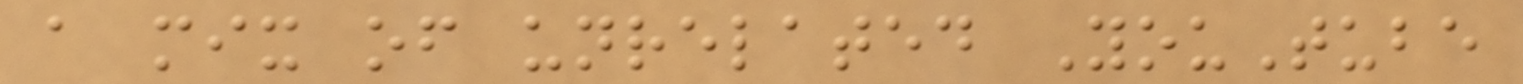a mix of unrelated YouTube
